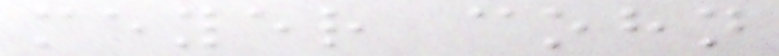meyer cohn
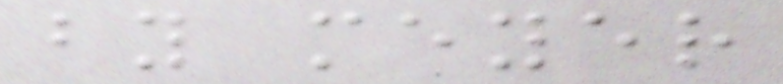by meyer
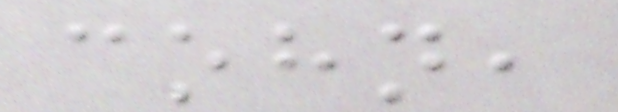cohn,
